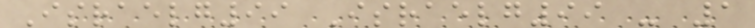Israelg99 Israelg99 - 1
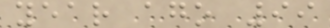year ago 99
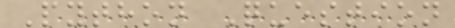Python Question
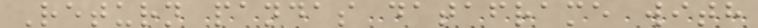Return pandas dataframe with
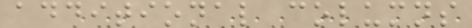additional columns
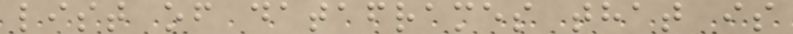list of dataframes that is
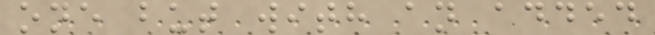one but with an added
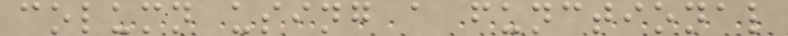column using a functional
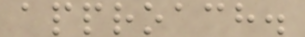approach.
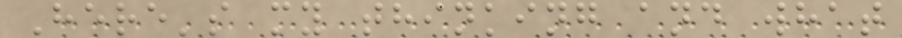Here's my thinking and what
